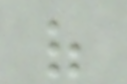of
